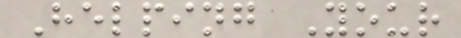Helping Your
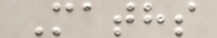Maths
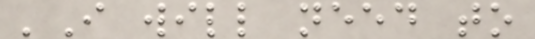'I will need to
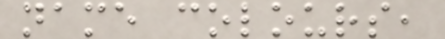name colours,
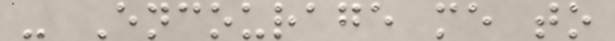- Encourage me to
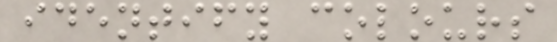identify colours
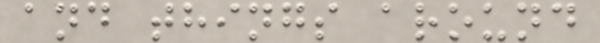and things around
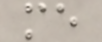me
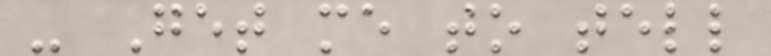- Get me to tell
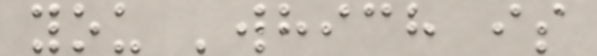you 'which is
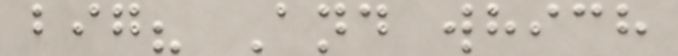big? And which
